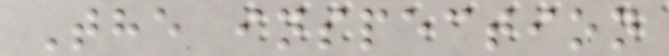The inspection
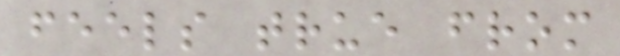feels true from
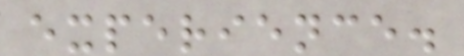experience.
